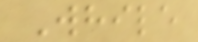While
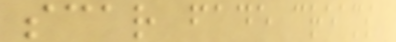scar fade creams
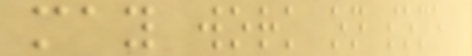may work on some
